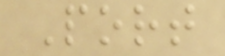Port
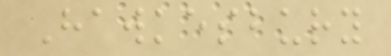Hawkesbury
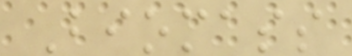Biomass
